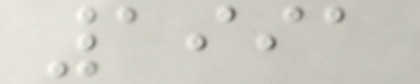1991
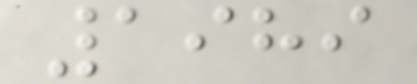1989
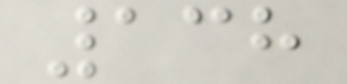138
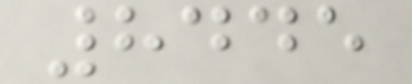8445
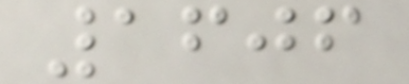1606
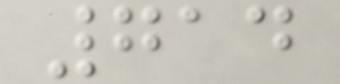714
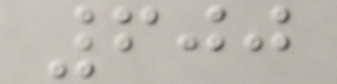600
